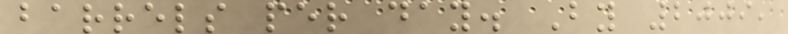barrels per day. By 2009,
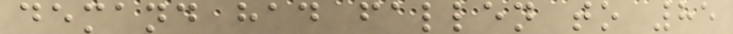demand had fallen to 85
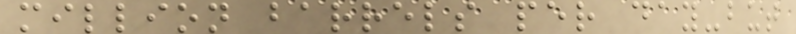million barrels per day-but
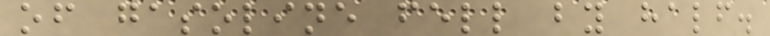of gasoline fell by half.
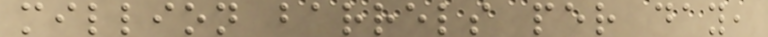million barrels per day,
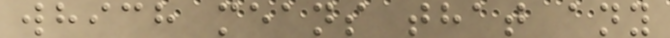which means that any
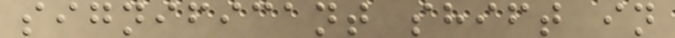significant shift in
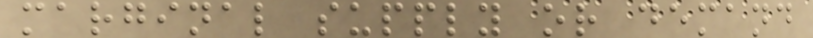marginal supply or demand
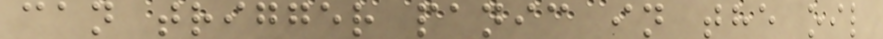can trigger panic in the oil
